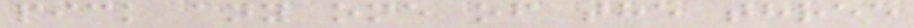pick any one of the three
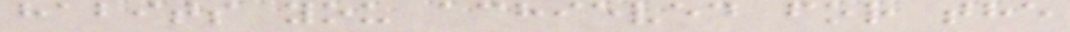habits you achieved for the
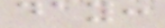day:
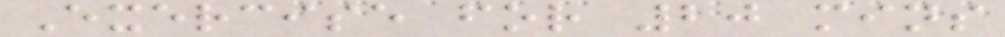Exercise for 20 mins
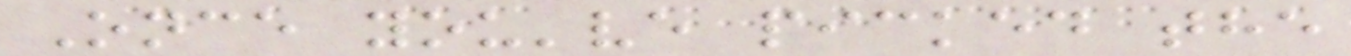Once you've picked the
